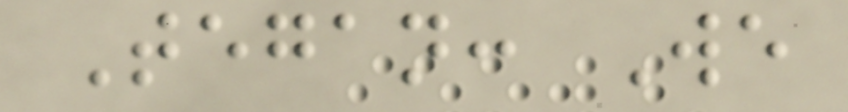Tegan: We
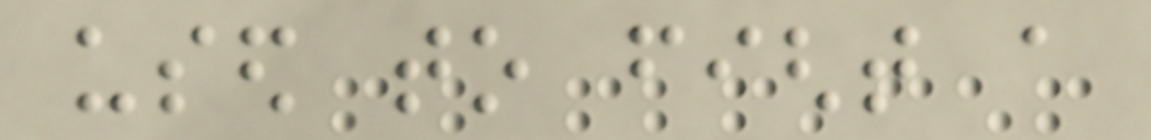used to fight a
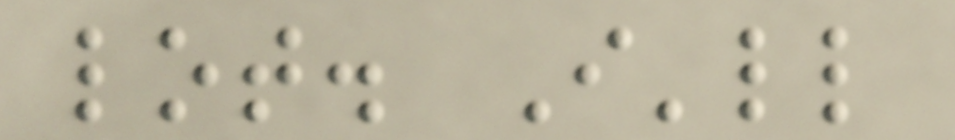lot. I'll
